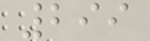299
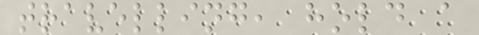travelling, hold a
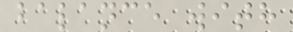balance with
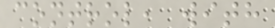control, with
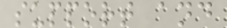support and
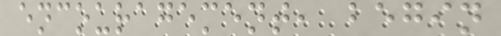encouragement, begin
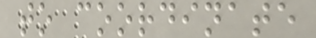to coordinate
